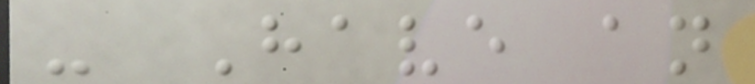- Have an
